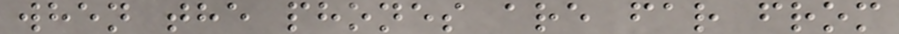when the phones are far from
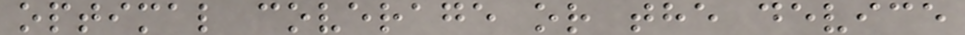optimal coverage or the device
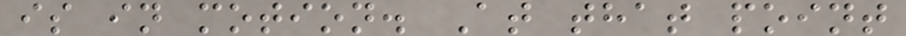is in motion. At that point
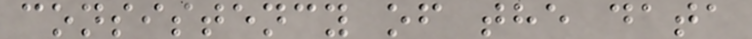consistency of the data
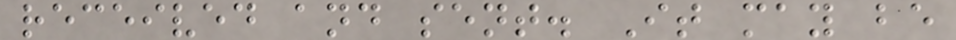received and sent. It may be
